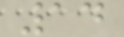14
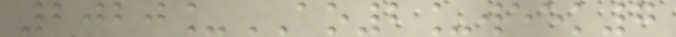2020_AO2_week7
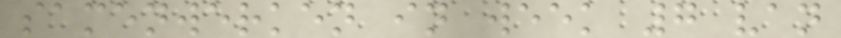samenwerken in week 7 van
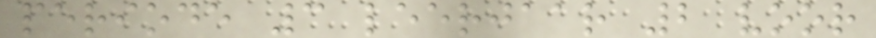periode 3 leerjaar 2 voor
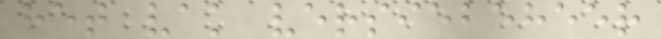het vak versiebeheer
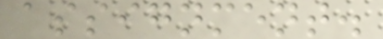assignment.
